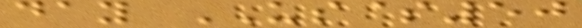day US$50
